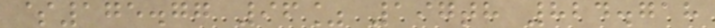$175.77 96% 197th 824.718
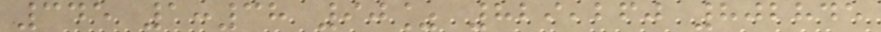345 1:38 90% 829,260 802845
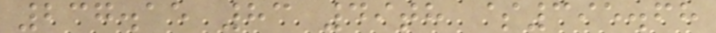237.15 83 49th $395.68
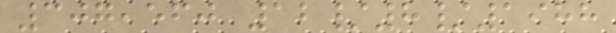307,560 12/8/1988
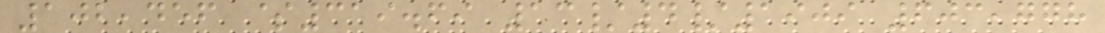102,456 $319.69 13/4/1909 603,778
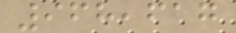968,617
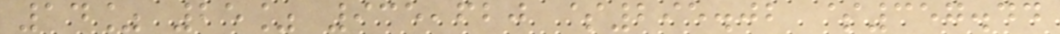14% 25% 935,620 $295.02 $357.44
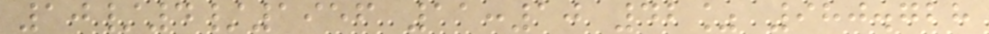10/4/1956 11:10 42% 980.728
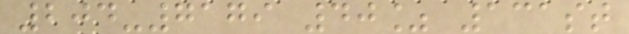204-7179 40% 131st
